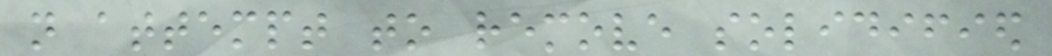not attempt to remove solidified
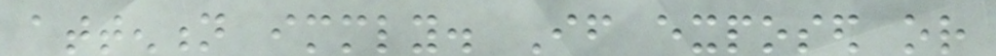attention immediately. If exposed or
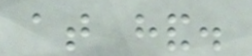at hand.
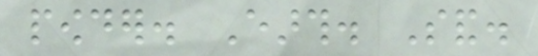powder. Earth. Sand.
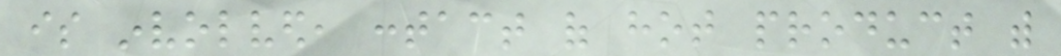is involved, contact of hot product with
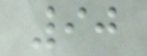90
